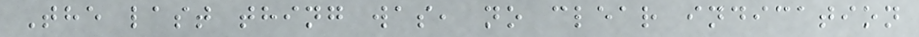The last thing was, no clear indication
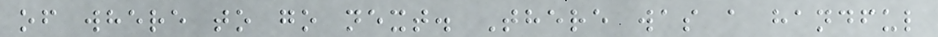of where to go next. There was a handful
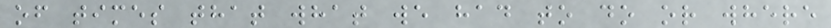of times that what we had to do or where
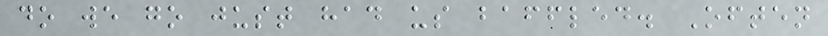do we go just had us baffled. Often
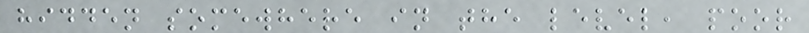hidden somewhere in the level, poor
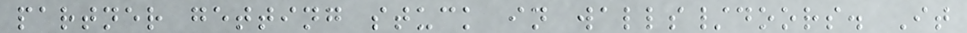partner getting stuck in walls/doors. It
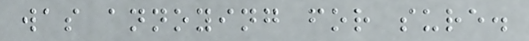was annoying for sure.
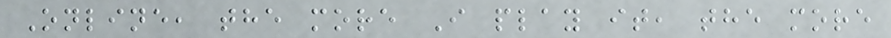Online, the more I play it, the more
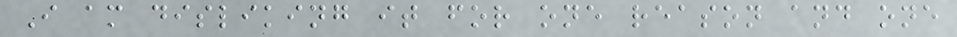I am disliking it for one reason and one
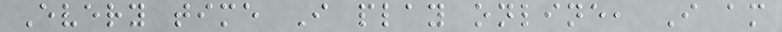Every time I play online, I am
